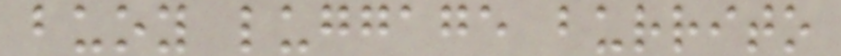buoy luggage burrito
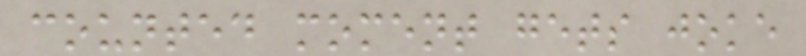counted moment gets joke
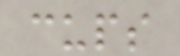cups
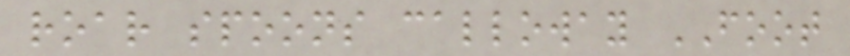roar spoons calloway FOOT
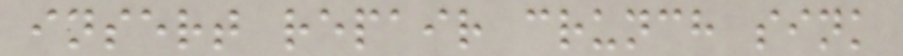insert repair crunch sink
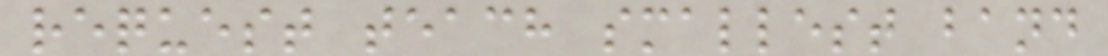request teach smallest band
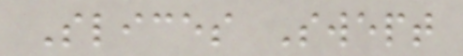Slices Swept
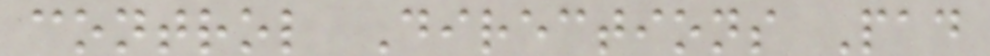control Directions Pad
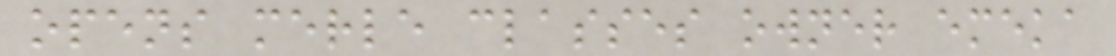opens merle classes owner emeka
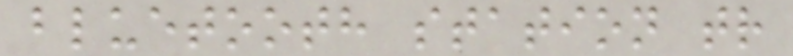bluetooth station tr
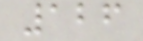126
